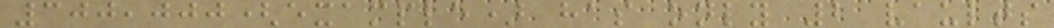300,000(example) has only 2 vaults
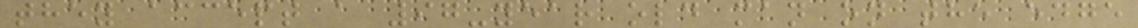they accept a 97-year old man on the edge
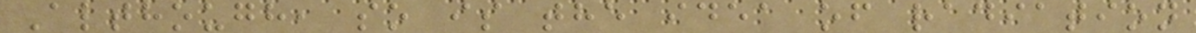Although, so is the idea of radiation
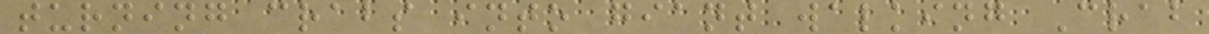turning crabs into giant walking Crab
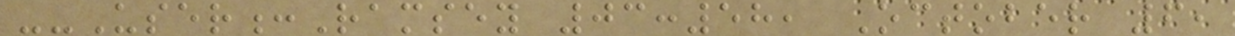--User:Ramsey 03:58, October 6,
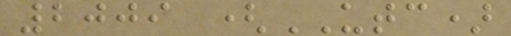2009 (UTC)
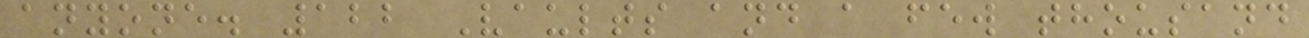anyone. 122 Vaults and a few thousand
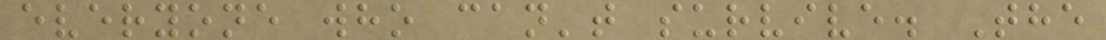everyone who can't survive. The
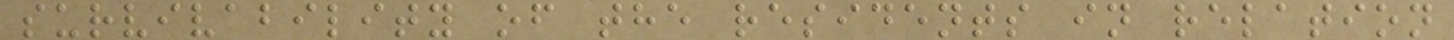survivability of the residents in relation
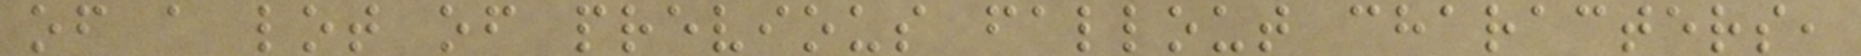of a lot of previous fallout characters,
